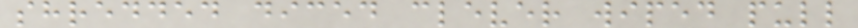shredded diced clever wiped pull
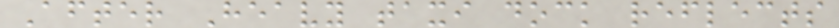After Heavy taxi dock reflects
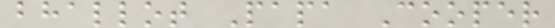bhallot Papa Cooper
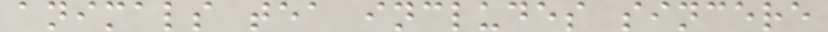animals tea includes sincere
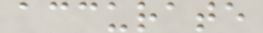accurate
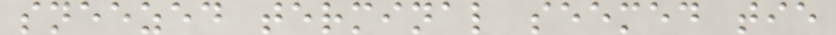sneezed terminal seemed tie
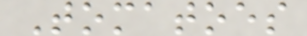Tomatoes
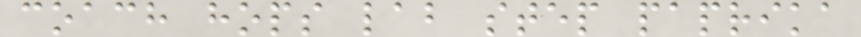coach hops lab step paprika
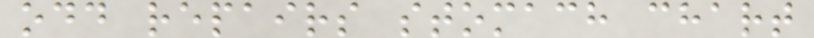odd repairs stomach chart
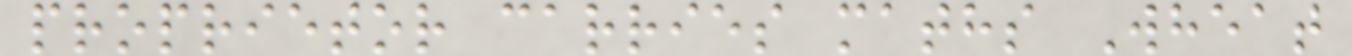proprietor carries maths Wheat
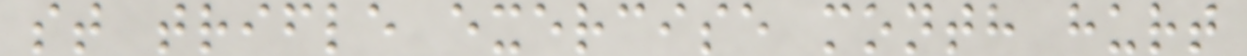st trifle exercise month hurt
